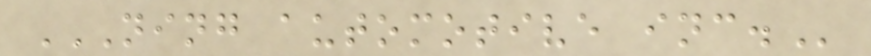NING AUTOMOTIVE INC.
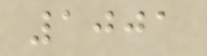1001
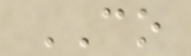CO
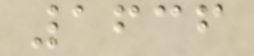1636
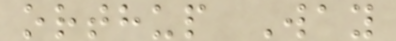orthup Way
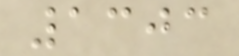1303
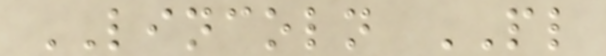LINCOLN PL
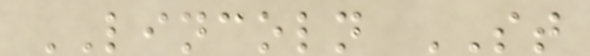LINCOLN ST
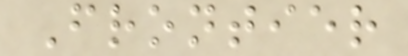Frontier
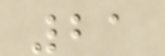21
